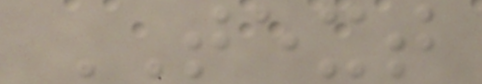TEXT
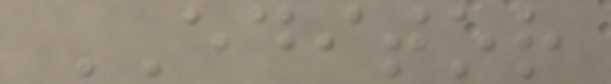EDITOR
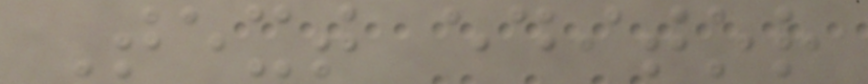Text editor
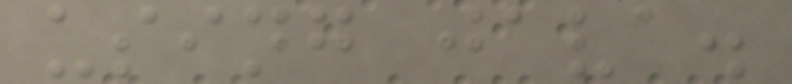using java.
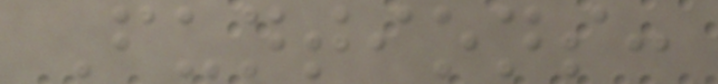Funtions:
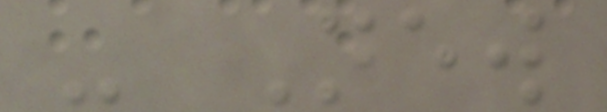- New
